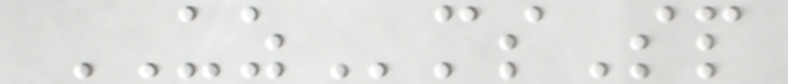UZmsSp
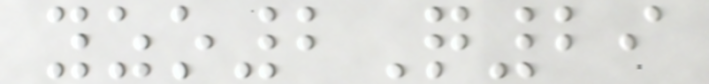yzo2Q29
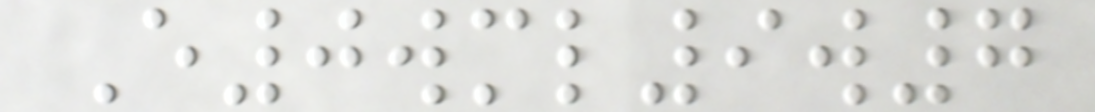E0wml9w7
